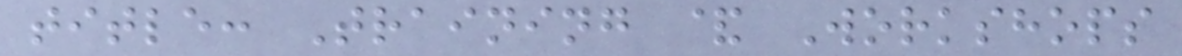title: Training & Workshops
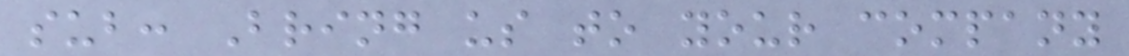sub: Bring us to your company
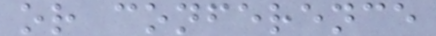or conference
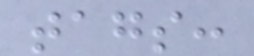tags:
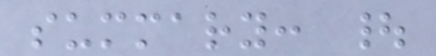summary: |
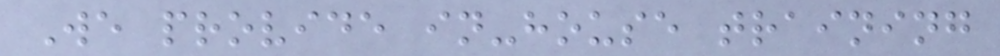We provide in-house training
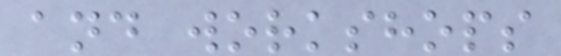and workshops
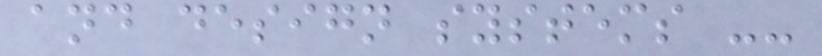and design systems --
